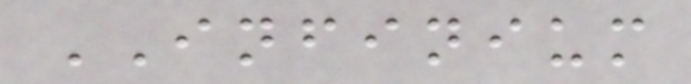INFINIUM
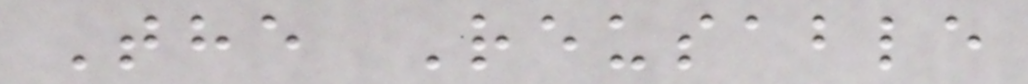The Reusable
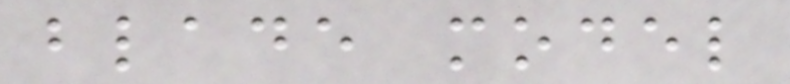blade model
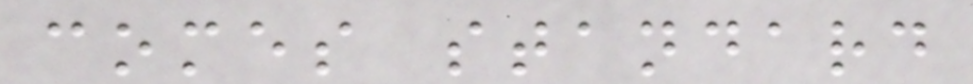comes standard
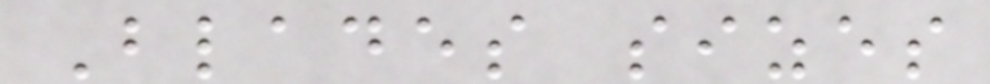Blades sizes
